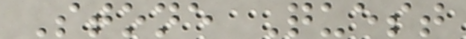Stone Quest
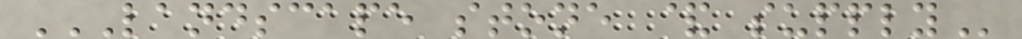LANDSCAPE STONE & SUPPLY
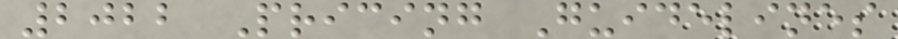2022 Pricing Guidelines
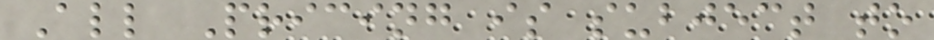All Pricing is subject to
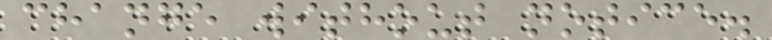change without notice.
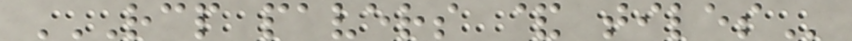RCP PAVERS & TILES
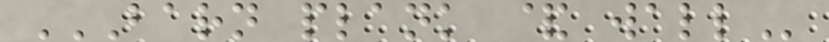BARN PLANK & WALL
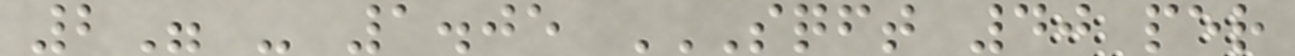2" - 1.05 SQFT 40 PER
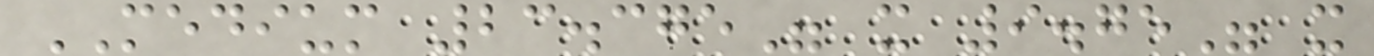MEDIUM 23.375" x 9.75" x
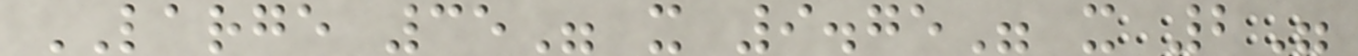LARGE 35" x 9.75" x 2"
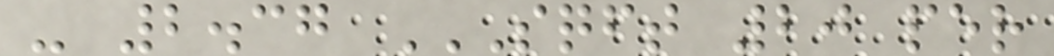- 2.37 SQFT 20 PER
